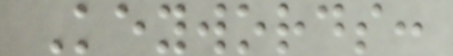Keywords:
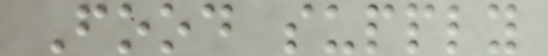Food supply
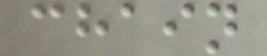chain
